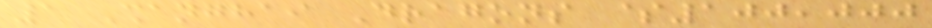1 Shanghai Dragons $100,000
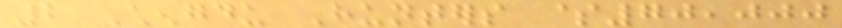2 Chengdu Hunters $70,000
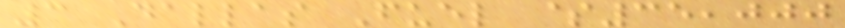3 Dallas Fuel $35,000
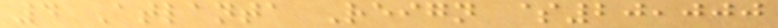4 Atlanta Reign $20,000
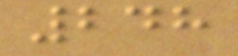248
